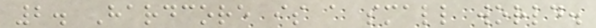2. Hardcore is a small world.
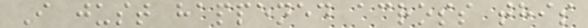I just happened across this
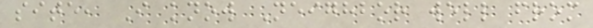site, I know Neighbor well from
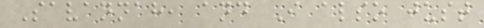Savannah, and I also just
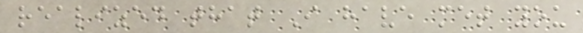realized that I have met you
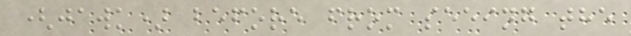(jawk) before from seeing the
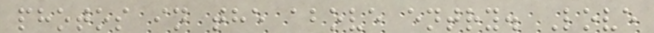photos in the above entry. Love
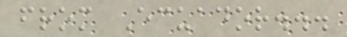from Ecuador...
